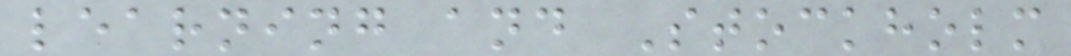learning and Stockholm
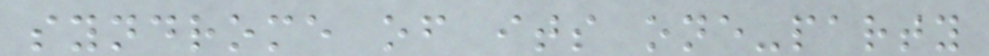syndrome of its one-party
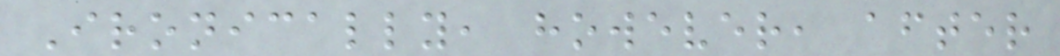Ironically, however, after
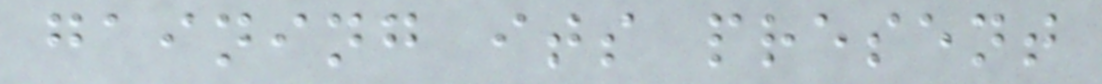gaining its present
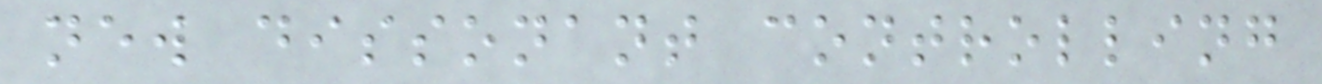new dissonant controlling
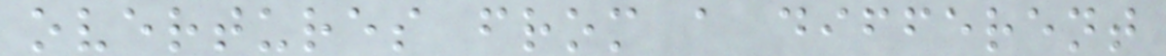overtures from a different
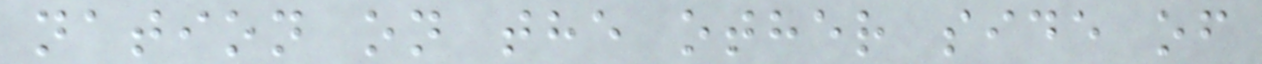nation on the other side of
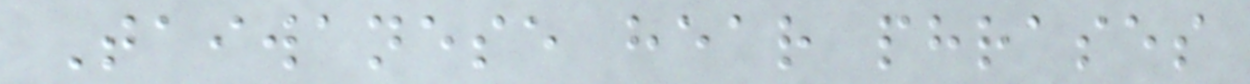Taiwanese hear phrases
